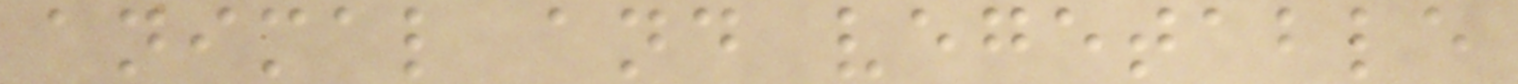animal and vegetable
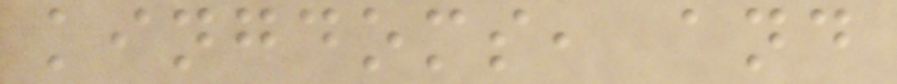kingdoms, and
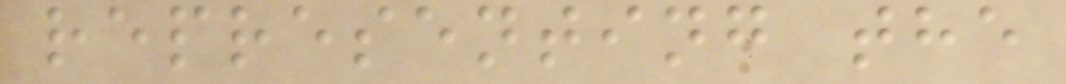representing the
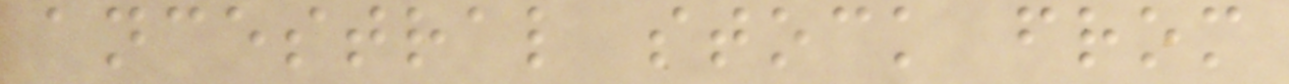ancestral stock from
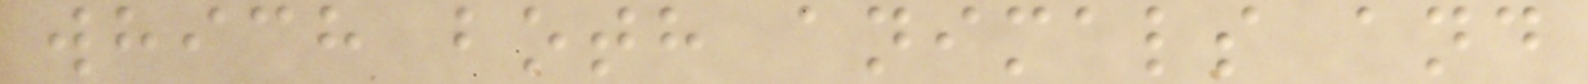which both animals and
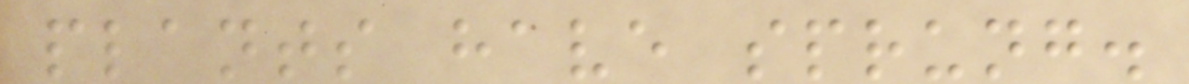plants have sprung.
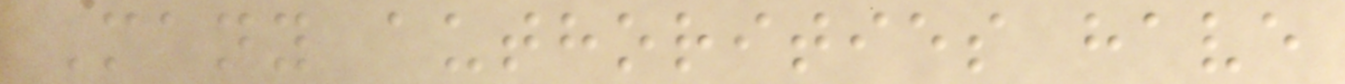Many authorities have
